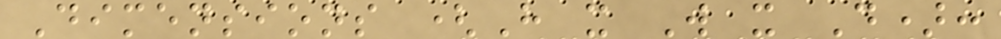Dimensions (H x W x D):
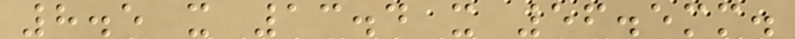8.5 x 13.4 x 56.5mm.
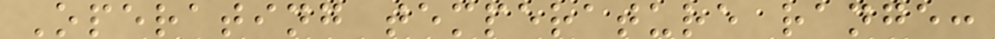Operating temperature range:
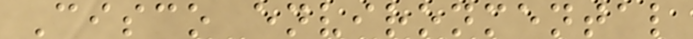Cisco environmental
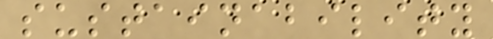sustainability
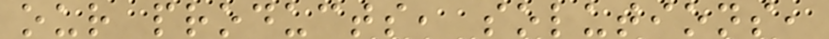our products, solutions,
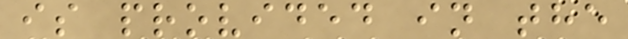is provided in the
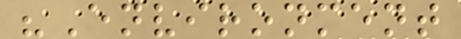"Environment
